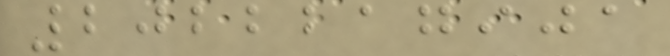2022217901
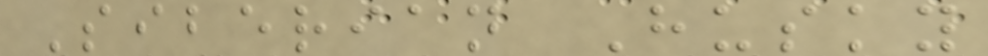Siberian Husky
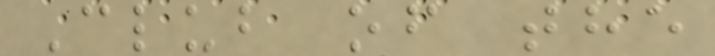Club of the
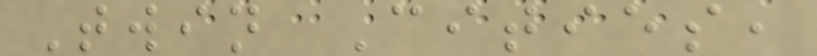Twin Cities,
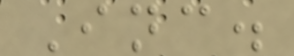Inc.
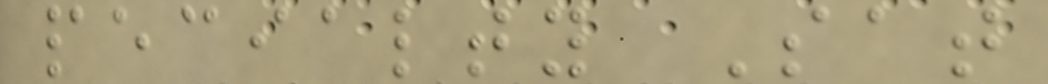pecialty Sat
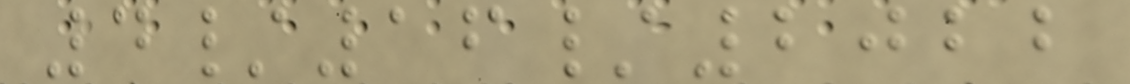4/16/2022
